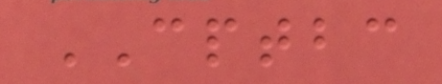CPTBC
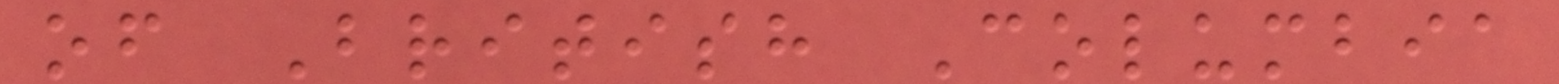of British Columbia
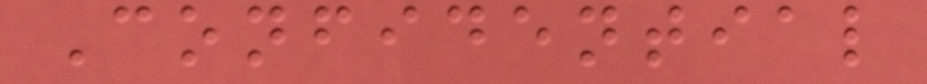Confidential
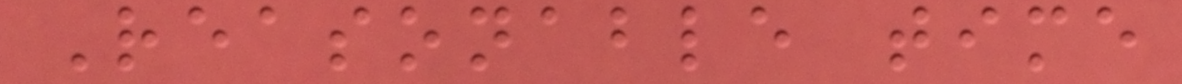Reasonable time
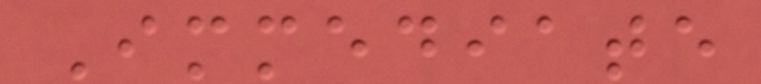Immediate
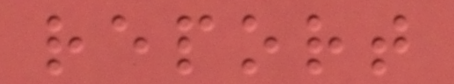report
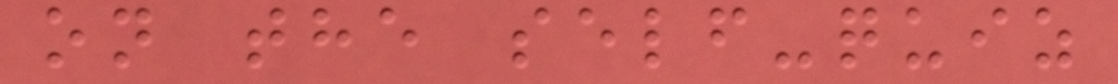on the self-quiz
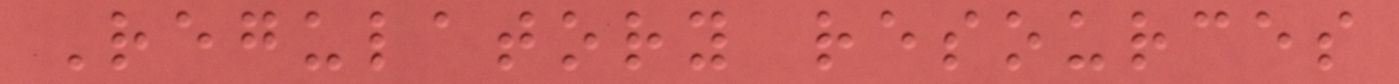Regulatory resources
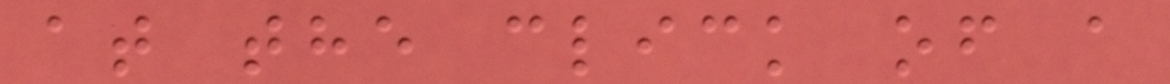at the click of a
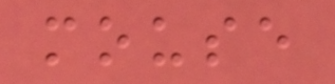mouse
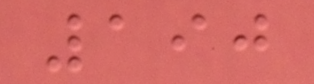190
